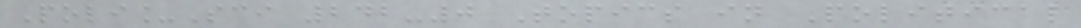Poli_Sci 242-0 Topics in Political
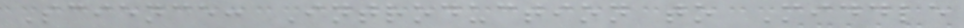Science: Introduction to Middle
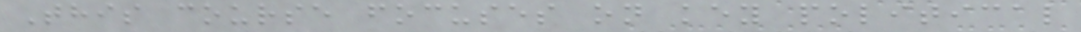This course focuses on key political
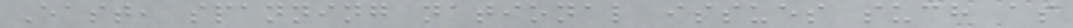East, spanning national issues such as
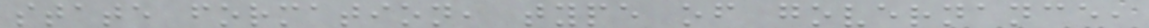state formation, type of governance,
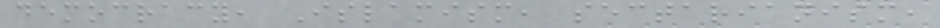democracy, Islamism, sectarianism,
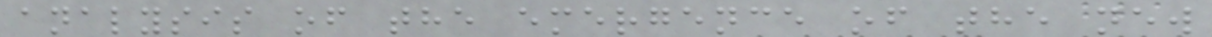analysis of the emergence of the new
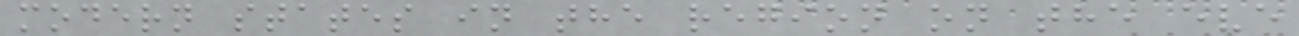modern states in the region on the eve
